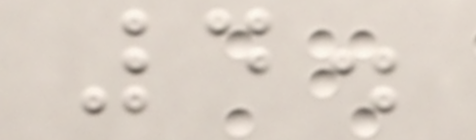4.
